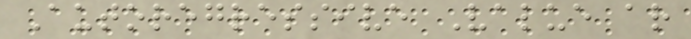Autoregressive Value ar
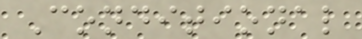Conditional
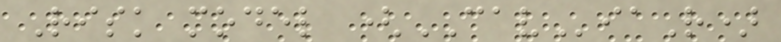Risk model (CAViaR)
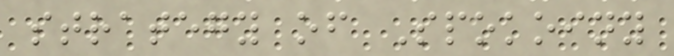strategy of Spokoiny
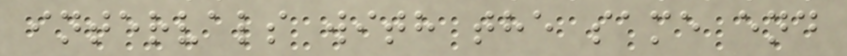intervals with the same end
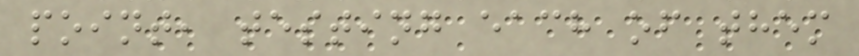point, testing each of them
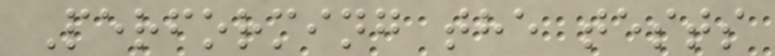Performing the tests
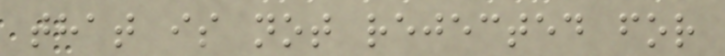that is not rejected for
